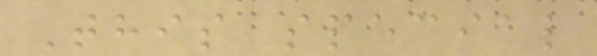This special
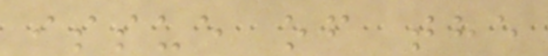issue of the
